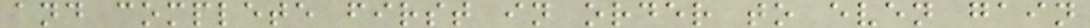and complete first in order to even gain
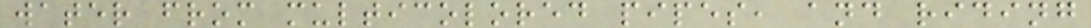water from multicolored pipes, and riding
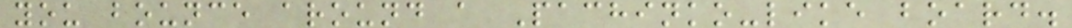you bounce around a Pachinko-like board.
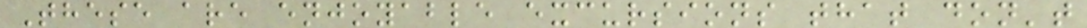These are enjoyable excursions that don't
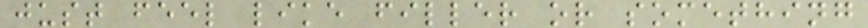just feel like filler or something
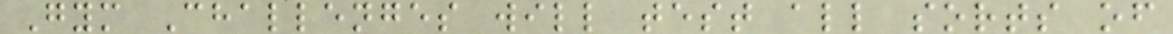Gym Challenges will test all sorts of
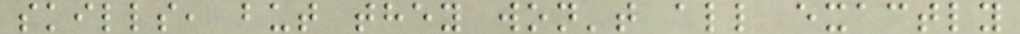skills, but they won't all exactly
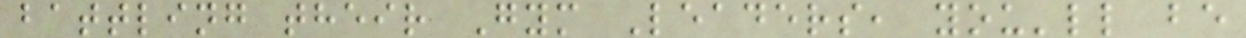battling their Gym Leaders, you'll be
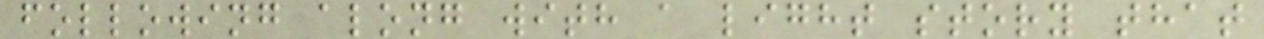following along with a light story that
